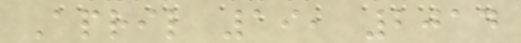April 19, 2014
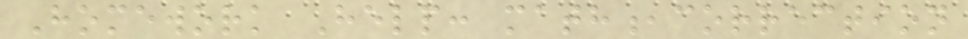Homework Help: math,correction
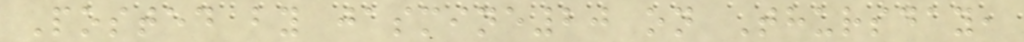Posted by jasmine20 on Thursday,
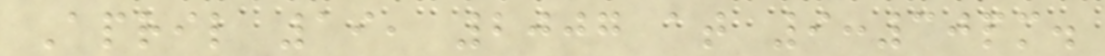April 19, 2007 at 9:30pm.
